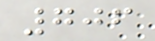706
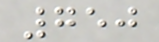750
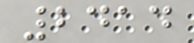2414
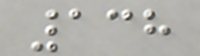138
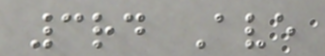3rd Ave
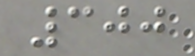300
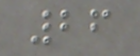26
